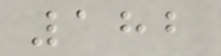182
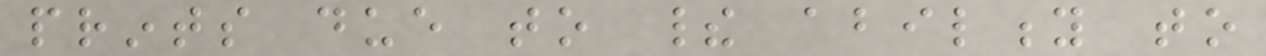prints due to their ability to
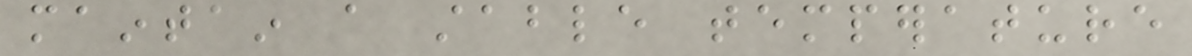maintain a stable temperature
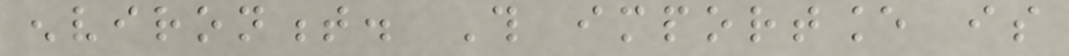environment. This importance is
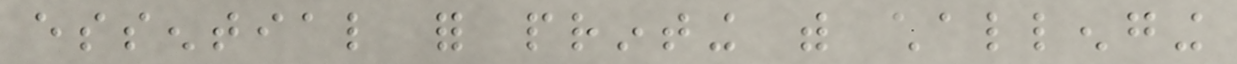essential for printing with challenging
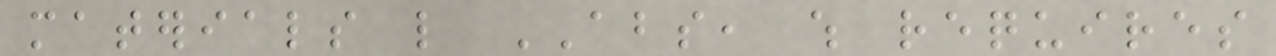materials like ABS, which requires
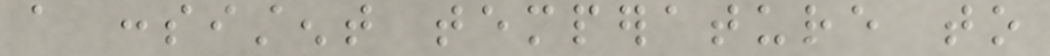a consistent temperature to
